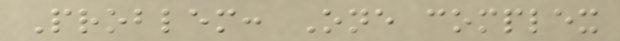Problem: One complex
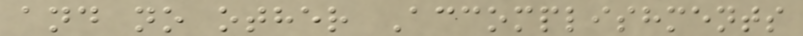and no other Accomplishments
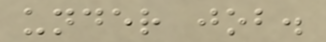under job.
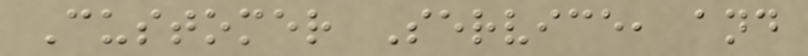Customer Service, and
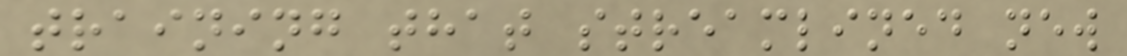training that streamlined new
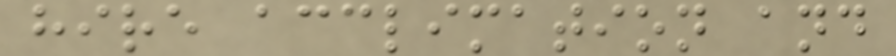hire acclimation and
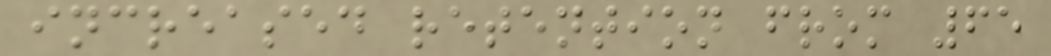increased retention from 65
